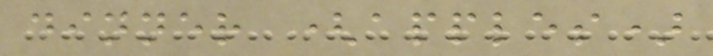dinner (apples)
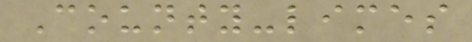County-limes
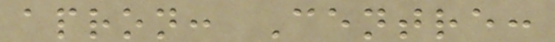apron: Centre:
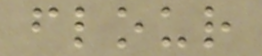flour
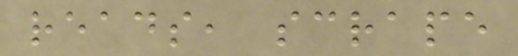reads, scrape
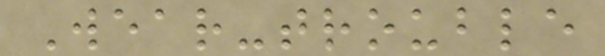Wear-trouble
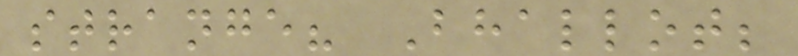strange? Bhallot;
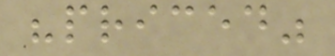"priced"
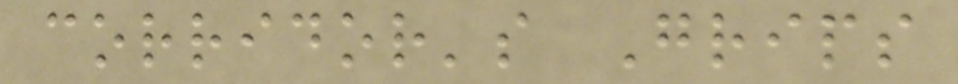corridor's Grips
